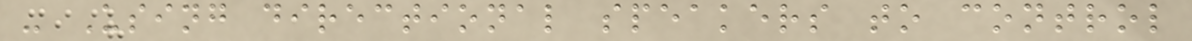- Using directional speakers to control
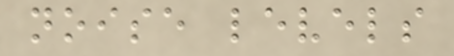noise levels
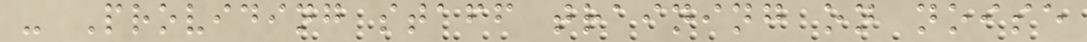- Providing staff training on noise
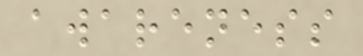awareness
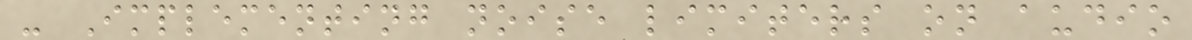- Implementing noise limiters on audio
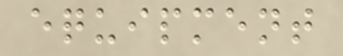equipment
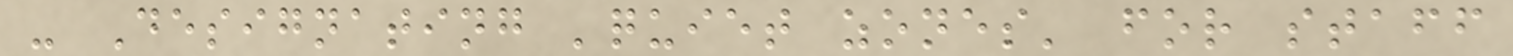- Designating 'quiet zones' for staff
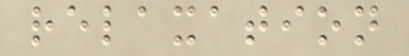relaxation
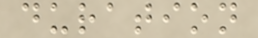duration
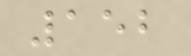152
